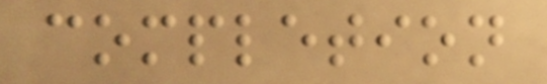completion
